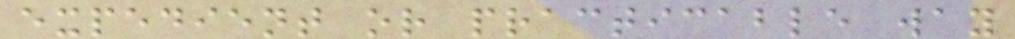expedient or practicable way
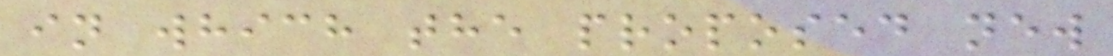in which the proposed new
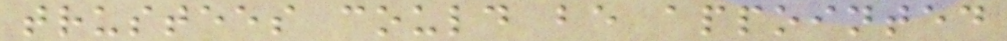trustees could be appointed
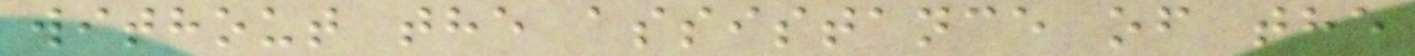without the assistance of the
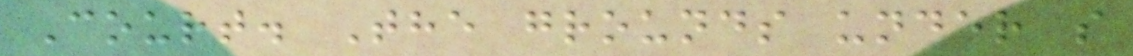Court. The grounds under s
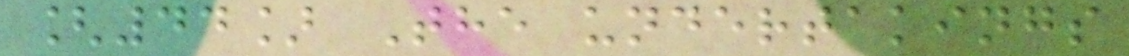[44] The undertakings
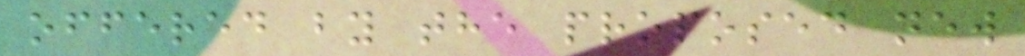offered by the proposed new
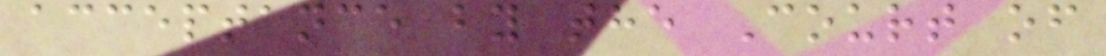acceptance by the Court of
